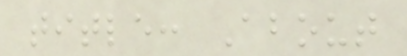title: About
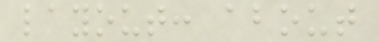layout: about
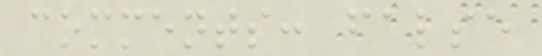comments: false
